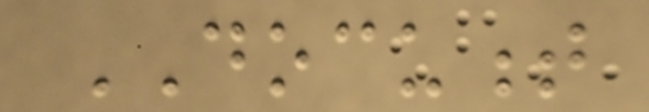DOCUMENT
